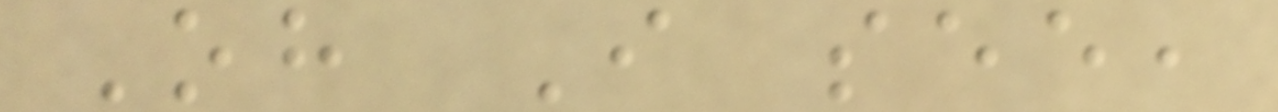Oh I see,
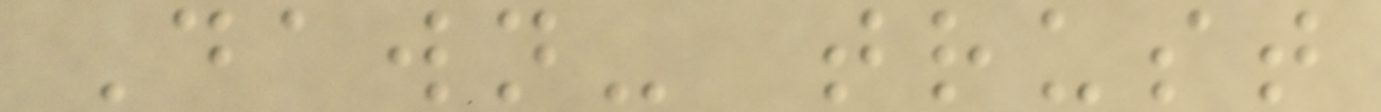Dawn- trust
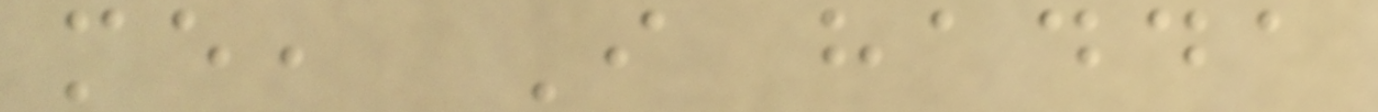me, I hadda
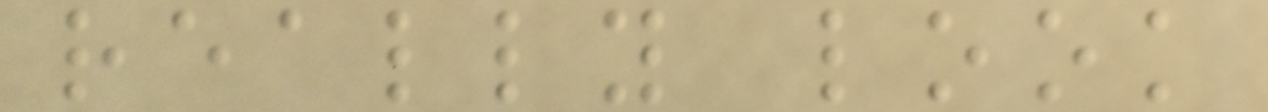really look
